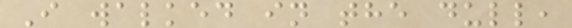I walked in the dull,
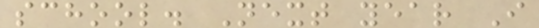school. Next year I
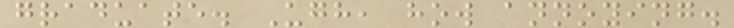graduate. Ugh, how annoying.
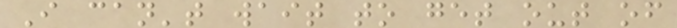I can't wait to get out of
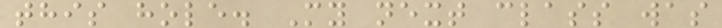this hole. My next class was
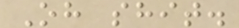Oh shit.
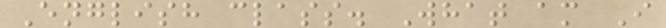English class. What am I
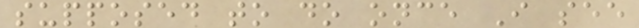supposed to do once I see
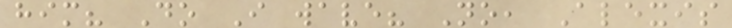him? Do I wave? No, Alexis
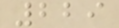229
